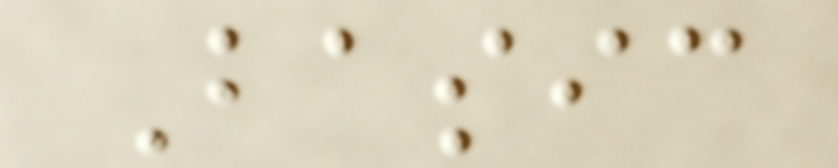Basic
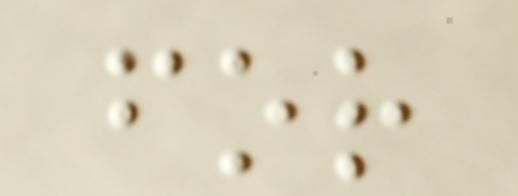for
